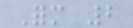Form 2
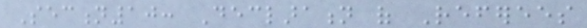Section10: Declaration of Referees
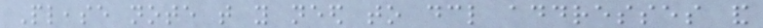Please note that you need to declare addresses and
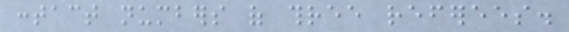contact numbers of three referees.
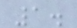1.
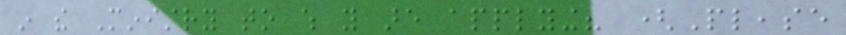in the Ministry to which you are applying? (Please
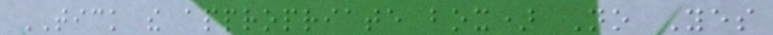TICK the appropriate box) No Yes
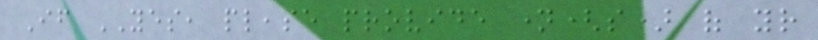If YES, please provide name(s) of your
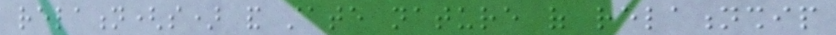relation(s) and state nature of relationship
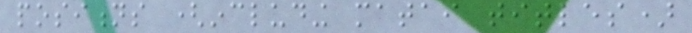positions (including matai titles)
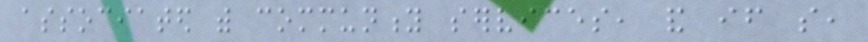associated with community services, and if so,
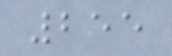255
